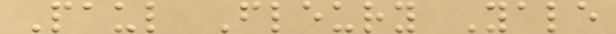Paul Fleury Yale
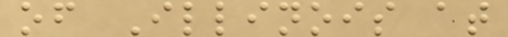of Illinois at
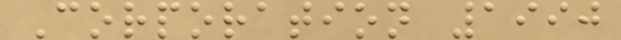Corporation 1990
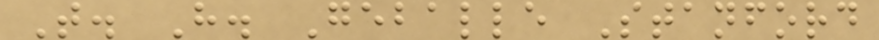T. H. Geballe Stanford
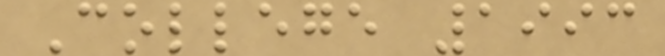College 1993
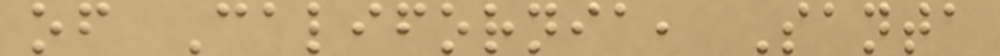of California, Santa
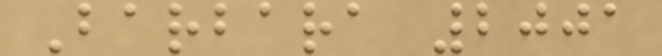Barbara 2001
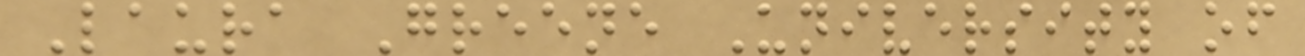Laura Greene University of
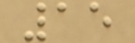15
